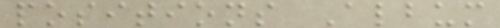positions Album
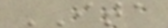ITA
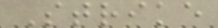Strike
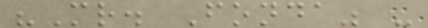"Mr. Fonda" -
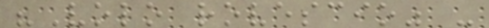"Volo rovescio" -
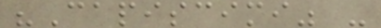"Capiscimi" -
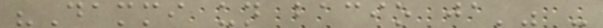"Dammi un bacio ja'" -
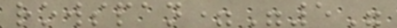rowspan="5"
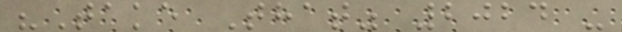"Take That" 2024 -
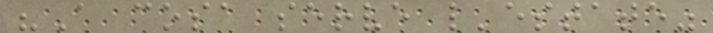"A cosa serve l'estate"
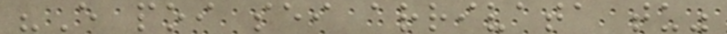"E poi sei arrivata tu"
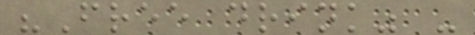"Free drink" -
